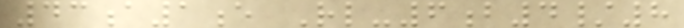43a1e Rl-6b4/8
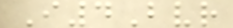I4Bvr
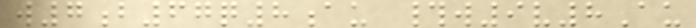w7b67q8au #w9v8Au
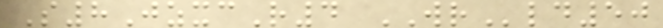S8JzxcR4 WRld50
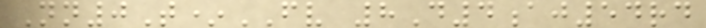Nn0T*FV 8D4aj54rd
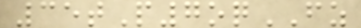35tP7oqFZ
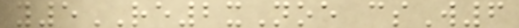y5RE2xNoe csW6
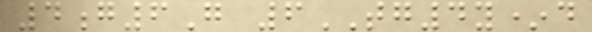4g6G 6TG4y*d
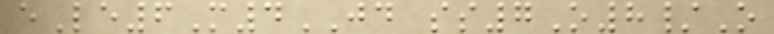eLe6M4JD ss7O8/O
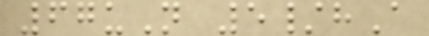67uN 5/hA
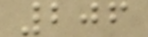206
